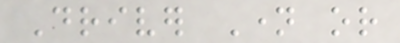Driver Name or
